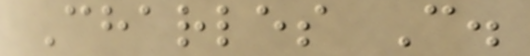Charles C.
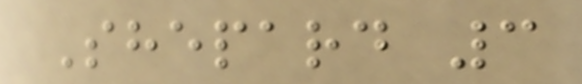Shepard 3
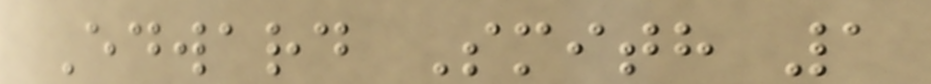Edward Smith 1
